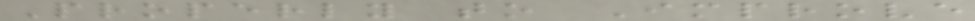Properly to Improve
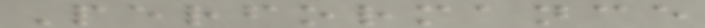Performance
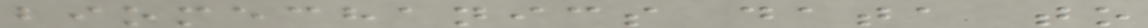biomechanics data to
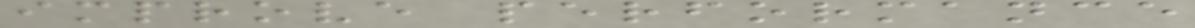improve performance
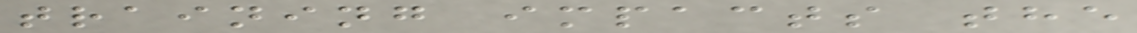training impacts the
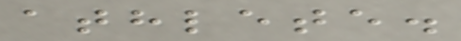athlete.
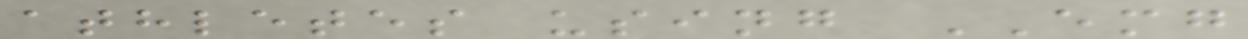athletes using EMG
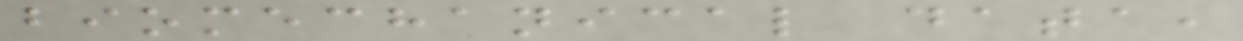biomechanical data,
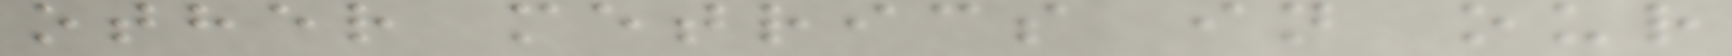other metrics in our
